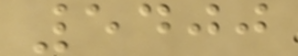5400
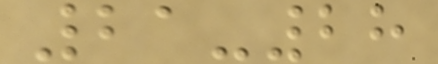21-28
